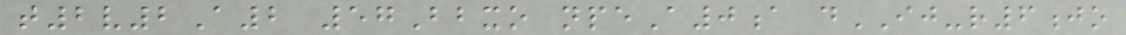t2v2A2 57Bbxo npeA0a dIJ-r6jo
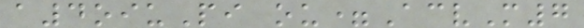a4oiuPi ou=AcvM7
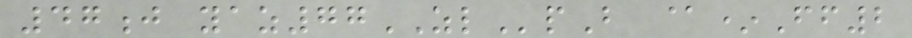47j yaz77ZLpB @*Ff2
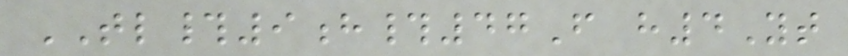TL#9h#47F h4Yt
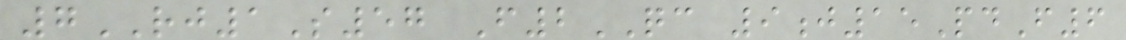7RJ1S57 F2QC 9j15PdF6
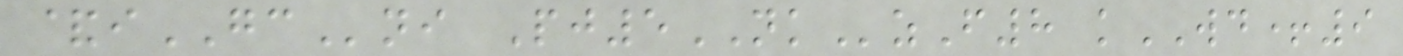&iGCni Pj5NKzF8 kWD+9
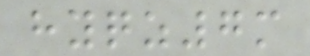hyqz7m
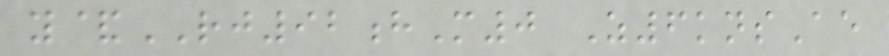y&RJ92hM0 Z6knsAe
